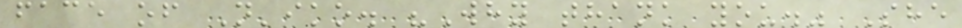face of N'iko. "Why thank you." She
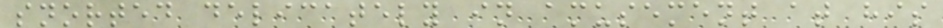snorted delicately in amusement at his
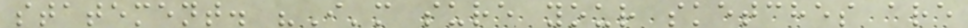statement. "I'm sure your sketches are
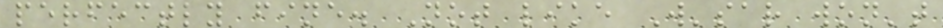perfectly fine. Not like W'sar won't
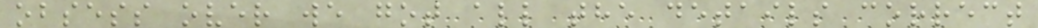obsess over we got all the details correct
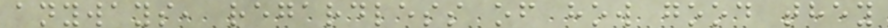anyways, regardless of how good they
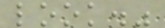look."
